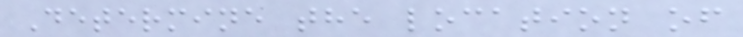Determine the location of
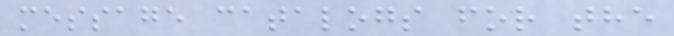message catalogs for the
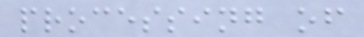processing of
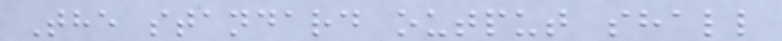The standard output shall
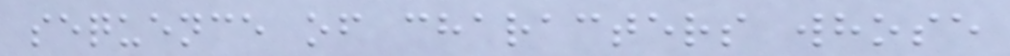sequence of characters whose
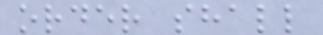order shall
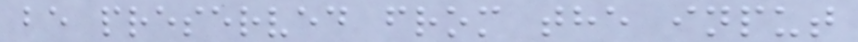be preserved from the input
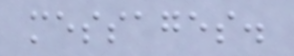messages.
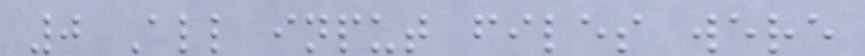0 All input files were
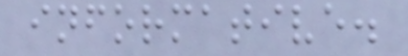informative.
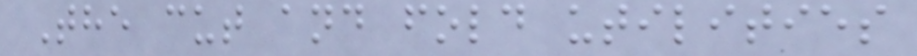The cut and fold utilities
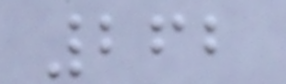262
